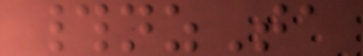#nzTa
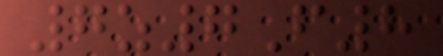7z7F8
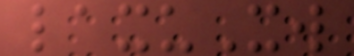laxuXw
